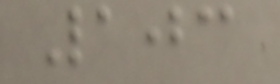103
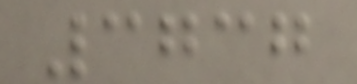3737
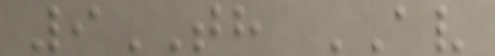9TH AV
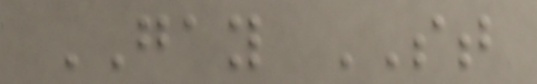GAY ST
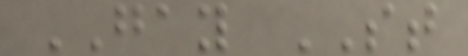GAY ST
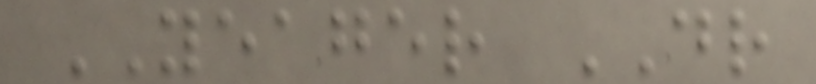YEAGER DR
